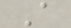A
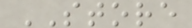STORE
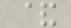&
